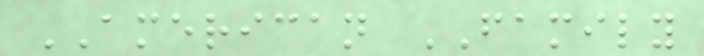AMERICAN FAMILY
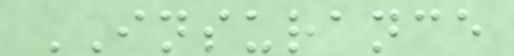INSURANCE
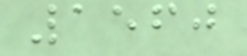1560
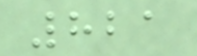821
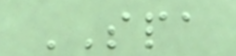SPA
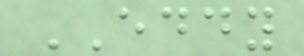EDDY
